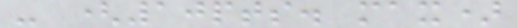- (10pts. max)
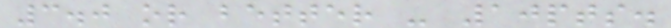3.0 or better - 10pts.
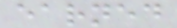earned
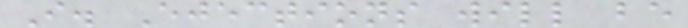I. Ejections will be
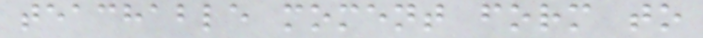teachable moment form to
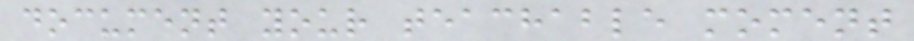document your teachable moment
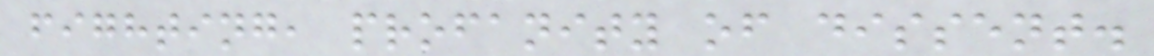fighting, profanity of dissent.
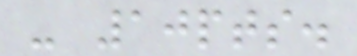- 10pts.
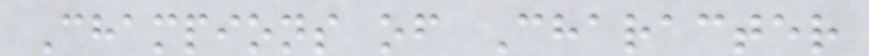Champions of Character
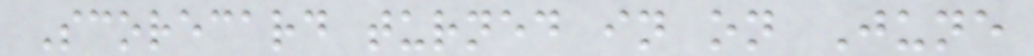Scorecard turned in on June
